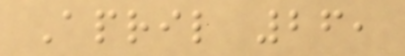April 26,
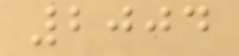2004
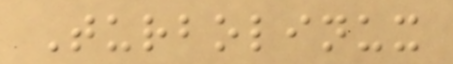Turbolinux
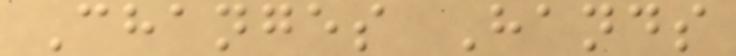Changes Hands
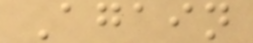Again
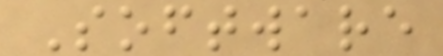Software
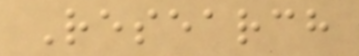Research
